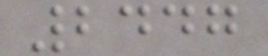2447
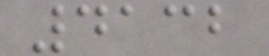4132
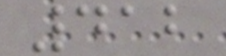412
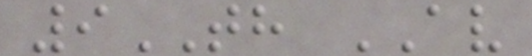9TH AV
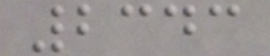2343
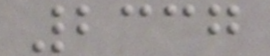2337
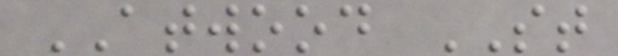ATWOOD ST
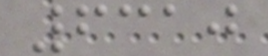6310
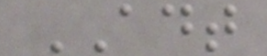ADT
